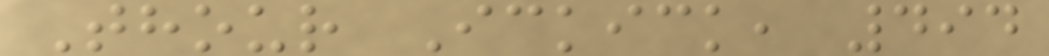Thour Ickick, 494
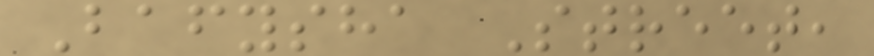Bafysha Street,
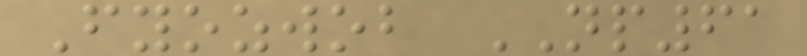Fyozwob NP61
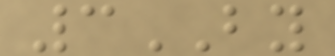3BY
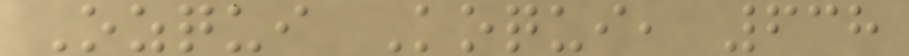Ozqui Koqui, 638
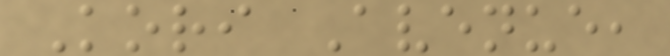Kori Avenue,
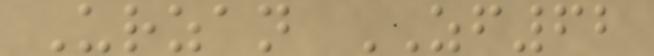Urzan ZF62
